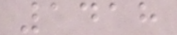1418
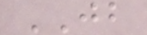JB
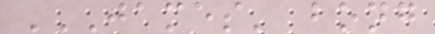JAMES' BONG
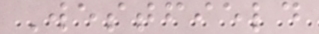Westfield
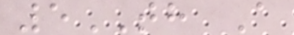5TH A
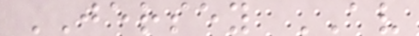JERSEY AV
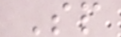Sp
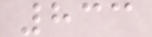833
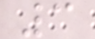3
